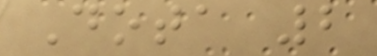Dota 2
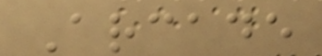Arcade
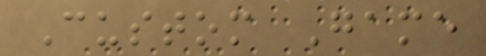Custom Game
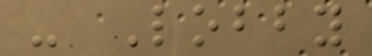- Lobby
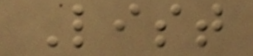List
